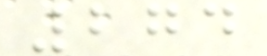274
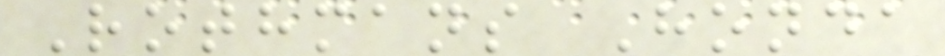Rothmans Honda
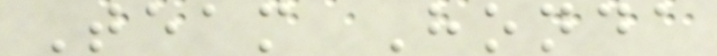Team Honda
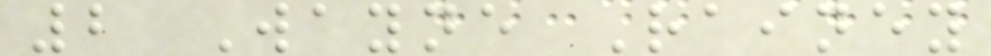2 Wayne Rainey
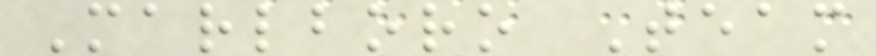Marlboro Team
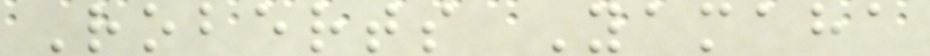Roberts Yamaha
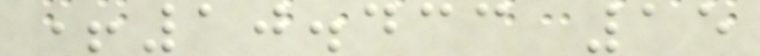+10.433 15
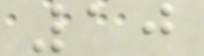10
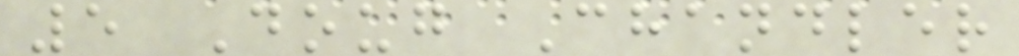5 Doug Chandler
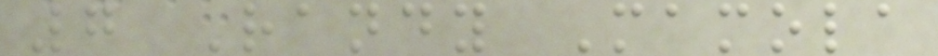7 Randy Mamola
